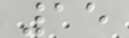15
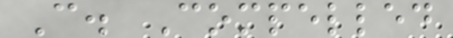C. Compelled
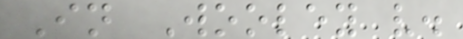In Wooley v.
